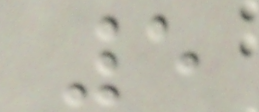5
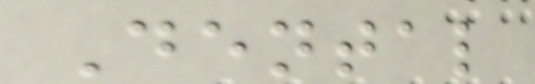Dental
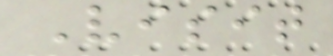Visit
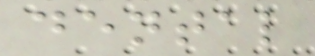dental
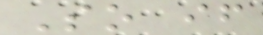So if
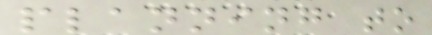planning to
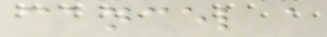cancel a
